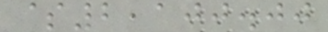$2,100.00
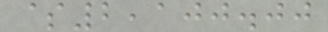$2,100.00
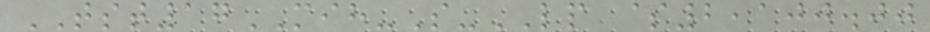TST17MIH-S-LP $2,100.00
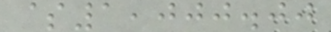$1,000.00
